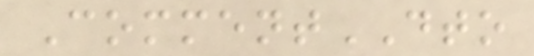CommentDTO
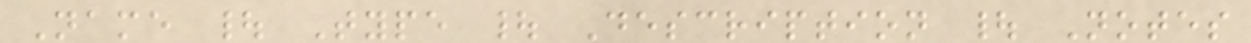Name | Type | Description | Notes
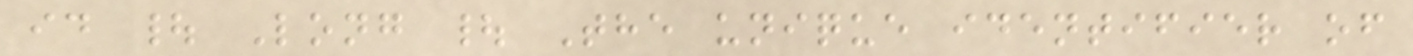id | Long | The unique identifier of
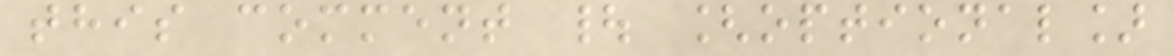this comment | [optional]
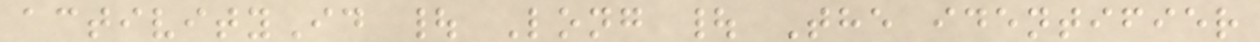activityId | Long | The identifier
